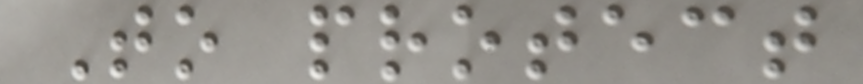To protect
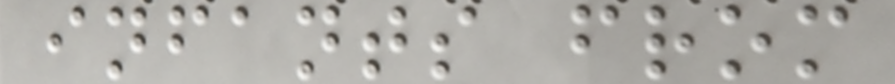infants from
